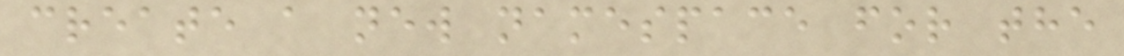create a new namespace for the
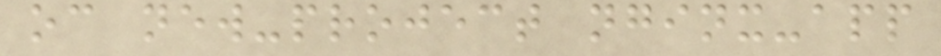oc new-project nginx-app
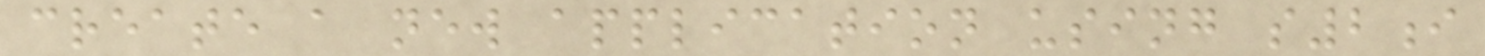create a new application using s2i
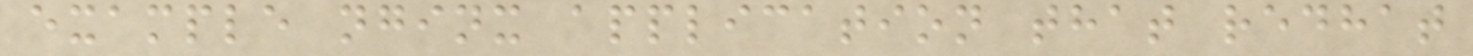example nginx application that redhat
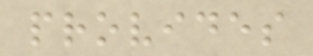provides
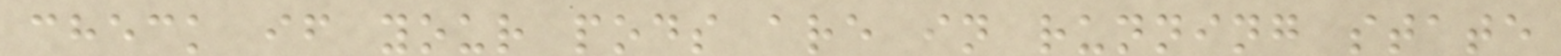check if your pods are in running state
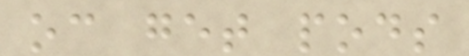oc get pods
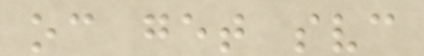oc get svc
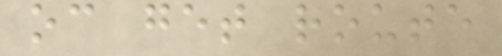oc get route
